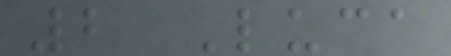2 Luca
